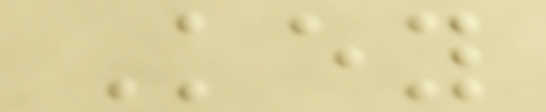Key
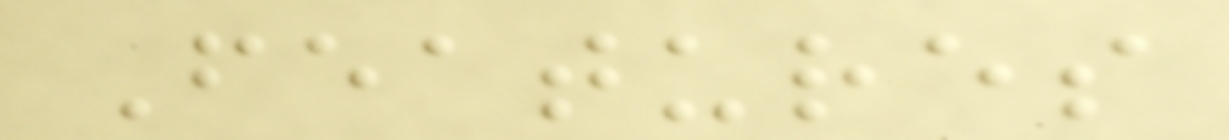Features
